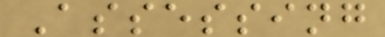Assessing
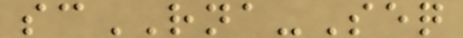scRNA-Seq
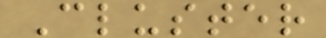Cluster
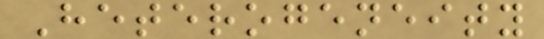Heterogeneity
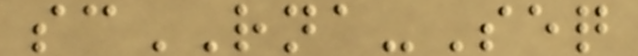scRNA-Seq
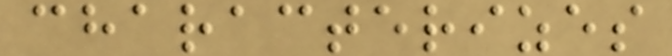characterizes
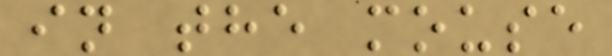in the mouse
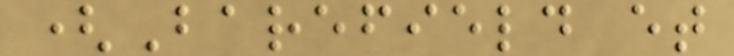(Barefield et
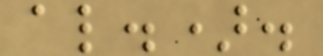al.).
